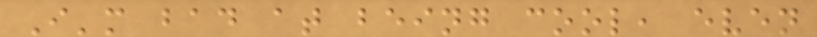I'm bad at being cool, even
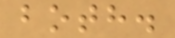both.
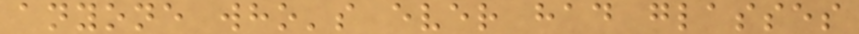anyone who's ever had glasses
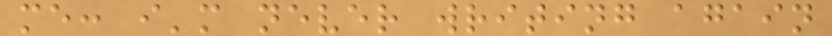me: i'm never writing again
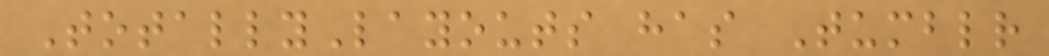TotallyLayouts has Tumblr
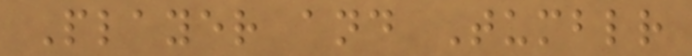Player and Tumblr
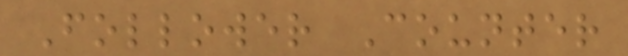Follower Counter
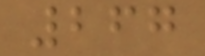267
